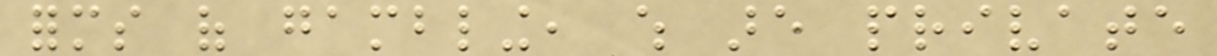forms of gambling, which are private
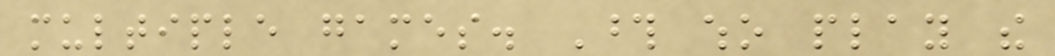multiple games. Those who play the
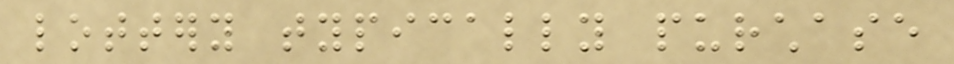lottery typically purchase
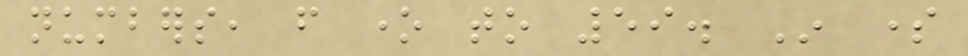numbers, from one to 59. In some
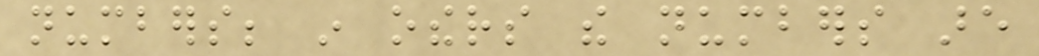numbers; in others the numbers are
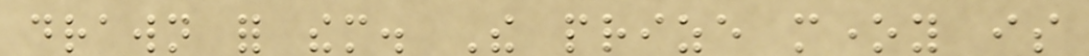drawn for them. The prize money is
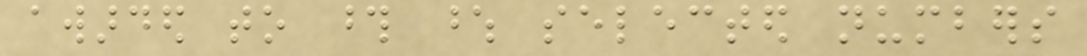awarded to those whose selected numbers
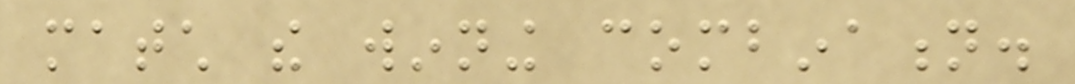match the winning combination.
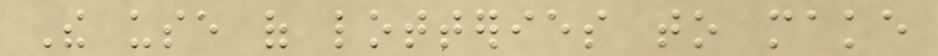The use of lotteries to make
